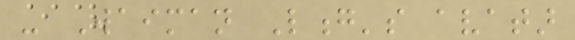- Waiman Long's avatar
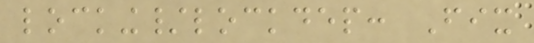locking/lockdep: Fix
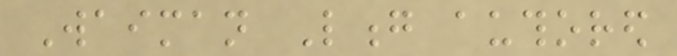Waiman Long authored
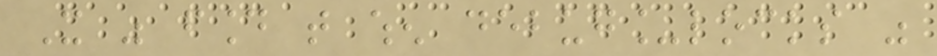It was found that when debug_locks was
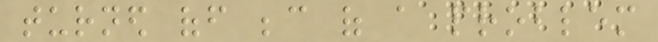turned off because of a problem
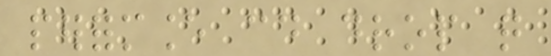performance could drop quite
